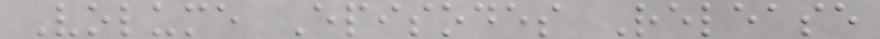Volume Episodes Release
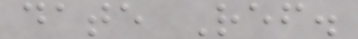date Ref.
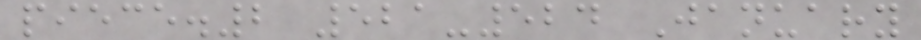piece.2 521-524 January
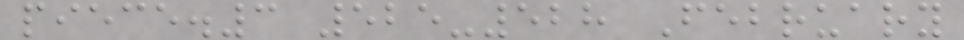piece.3 525-528 February
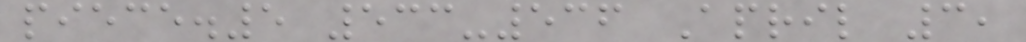piece.5 533-536 April 3,
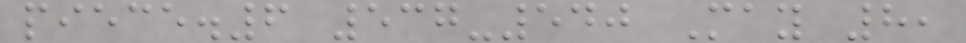piece.6 537-540 May 8,
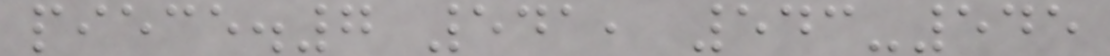piece.7 541, 543-545
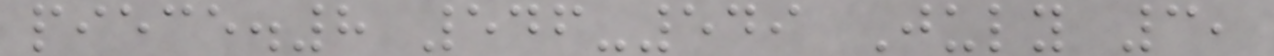piece.8 546-549 July 3,
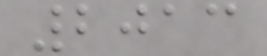2013
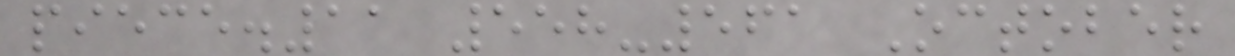piece.11 558-561 October
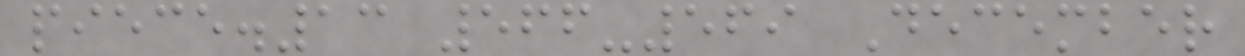piece.13 566-569 December
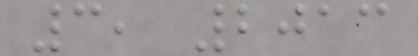3, 2013
